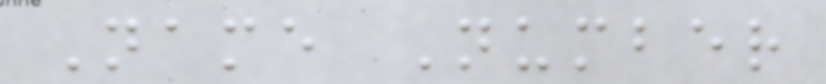Name Number
